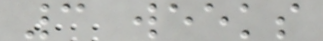3 weeks
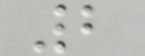2
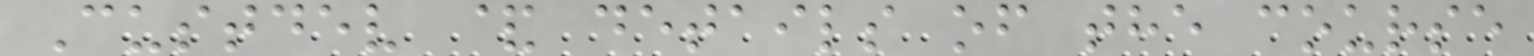Custdev & details of the course
